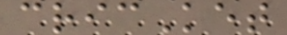cricKet
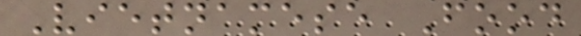Vietnamese Food
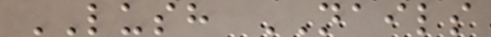LUSH NAILS
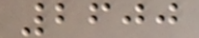2600
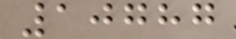10787
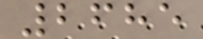2685
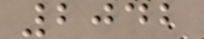2042
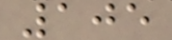105
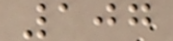107
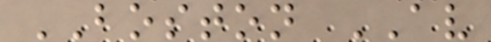BOSTON AV
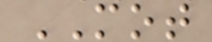MOT
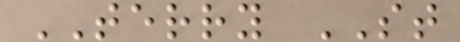TERRY ST
